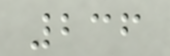236
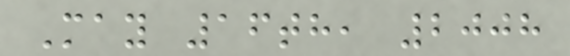May 16th, 2008
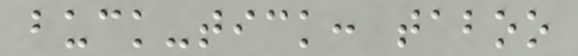buck-tick: taboo
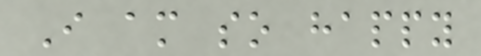I am so happy
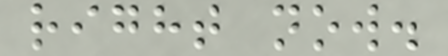right now.
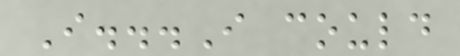I...I could
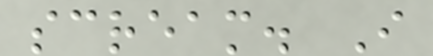scream. I
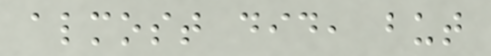almost did, but
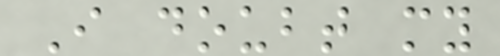I doubt my
